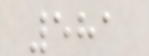581
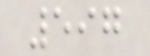597
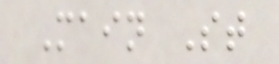Main St
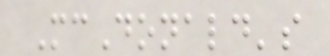McDonald's
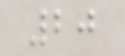20
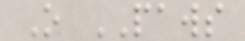O PAWS
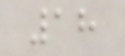18
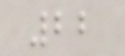22
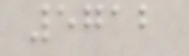5712
